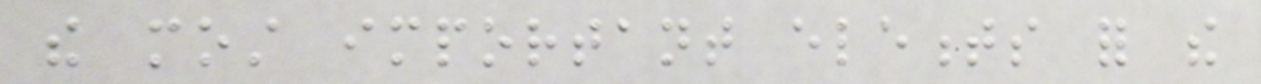the most important elements for the
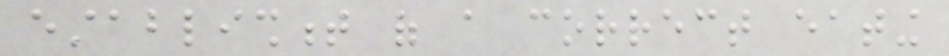establishment of a correct eating
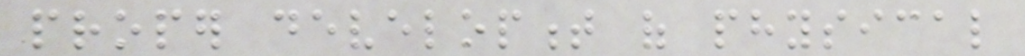proper development of physical
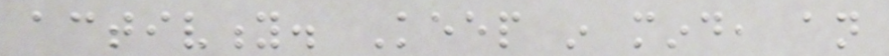activity. Keep in mind, an
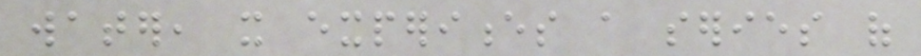water, it experiences a series of
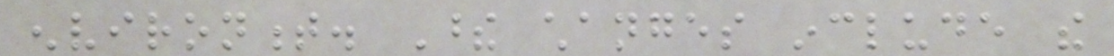environment. These changes include the
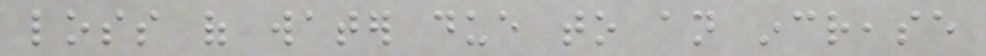loss of water due to an increase
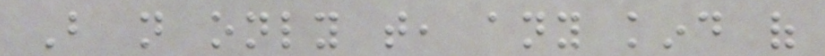But not only that, any kind of
